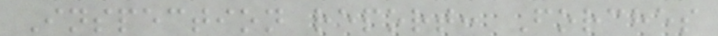Inspection report: Forches
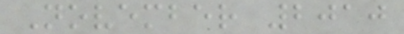November 2010
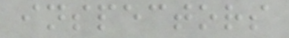inspectors
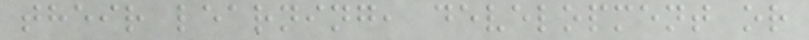their learning, development or
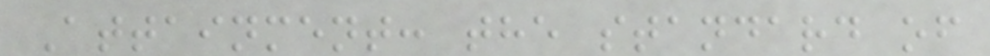Attainment: the standard of
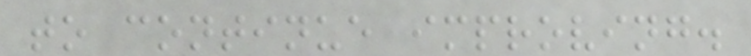to continue improving.
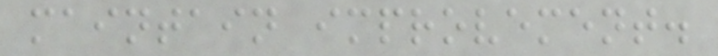maintain improvement.
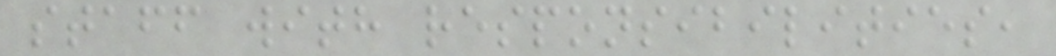staff with responsibilities,
